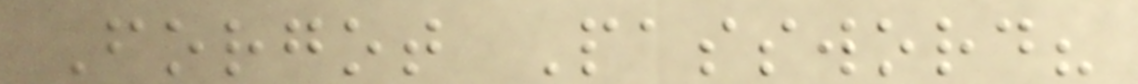Forgot Password?
